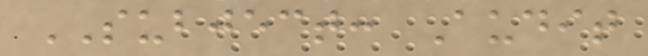SUBJECT: Audit
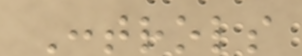Controls
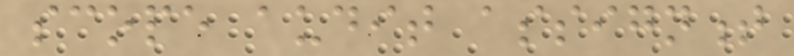scope audit assignment
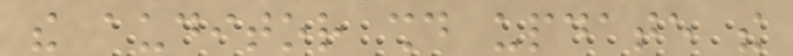the auditor should update the
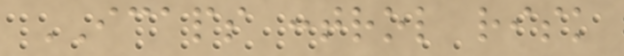ICAPS control risk
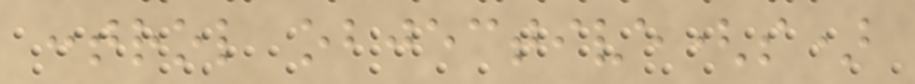control objective(s)
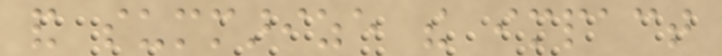and summarize the impact
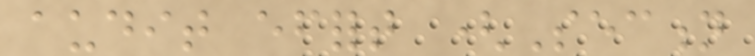audit effort (Section
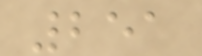251
